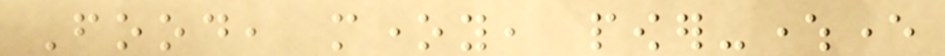Food, money, power-whereever
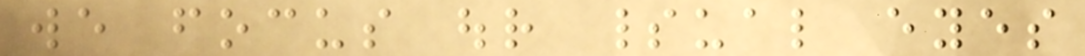we focus our spiritual eyes
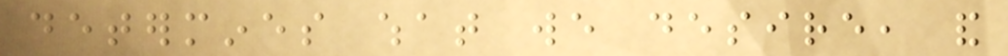determines what we desire, and
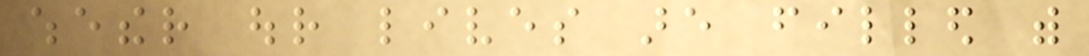whether our lives are filled with
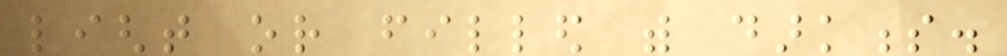light or filled with darkness.
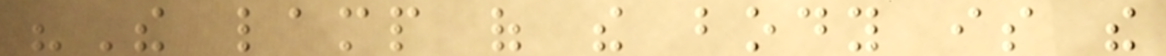"The lamp of the body is the
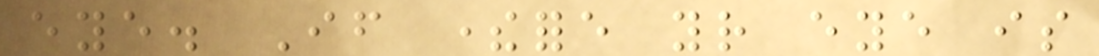eye. If therefore your eye is
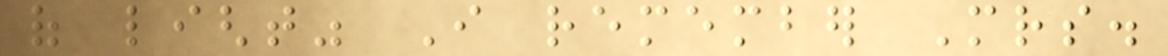of light" I remember Mrs.
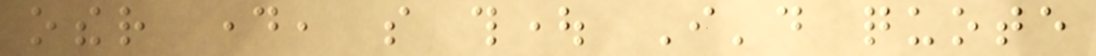other day, so thought I'd quote
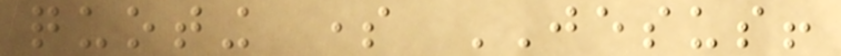quoting some JESUS!
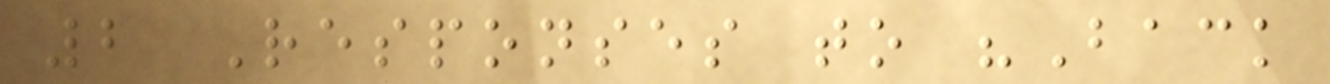2 Responses to "Back
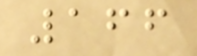166
